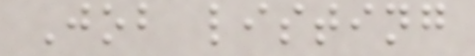Job listing
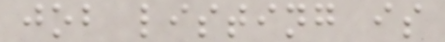job listing is
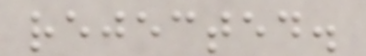rejected.
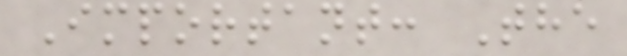Important: The
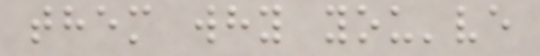them why you've
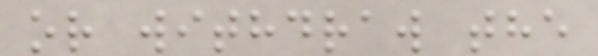or withdraw the
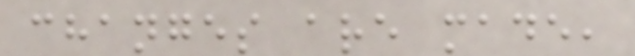changes are made,
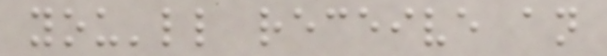you'll receive an
